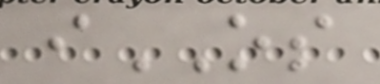iOS
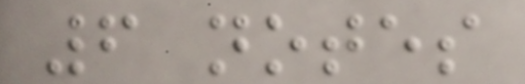6 notes
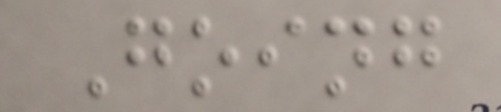Going
